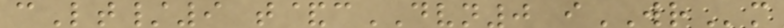cLt/9 t&cDVN0 iWRm
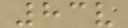83v
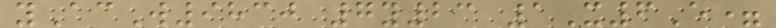yAcW9830 7y23 1X6E=
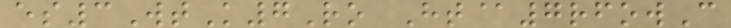es3WtK7Ro Ht@7rfowC
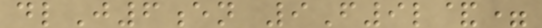dlJ6en 9F9l&=
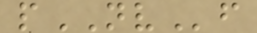pNVf
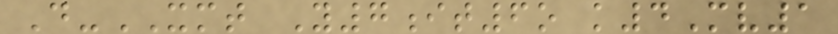D-XMT Y7it6o k4Mv1
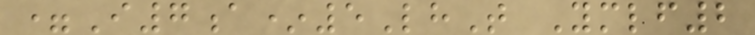=I7a*5LhT Ymlf2
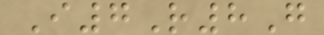I7R8G
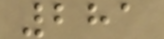281
